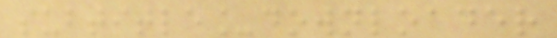subtitle_downloader
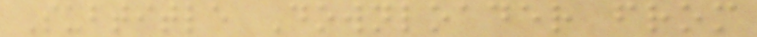Subtitle Downloader from
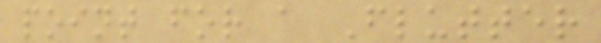point for a Flutter
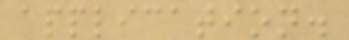application.
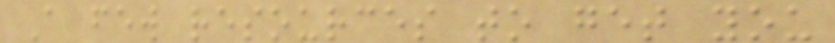A few resources to get you
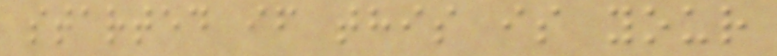started if this is your
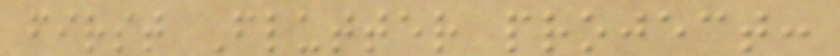first Flutter project:
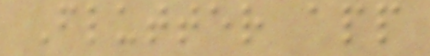Flutter app
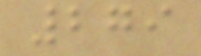279
